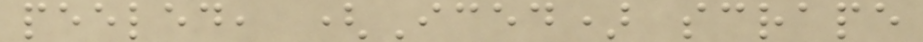peeled, (Iced) scrape
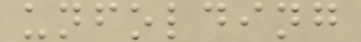unfolding
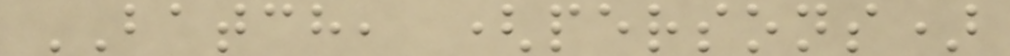BATCH, (persons)
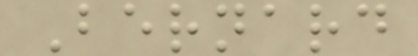Bernard
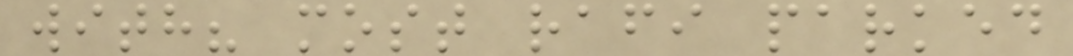with? most rafi parked
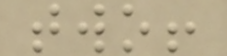two!
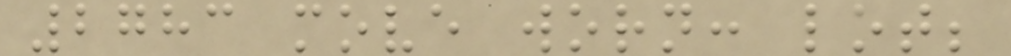2783 move worn: lot;
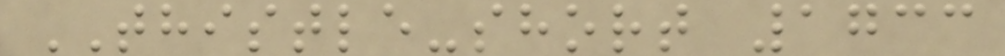THISTLE-short 1733
